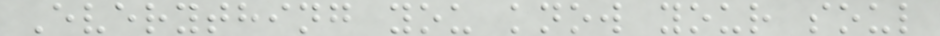Everything you know your soul
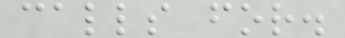calls for.
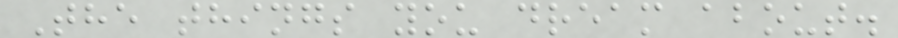The things you dream about.
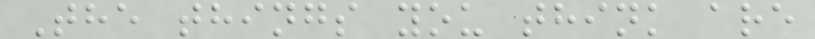The things you think are
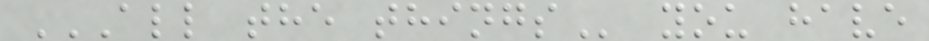ALL THE THINGS you have
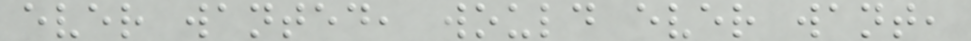ever wanted, would ever want,
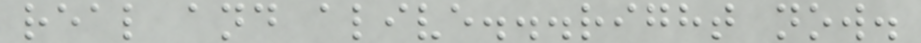real and alive...right now.
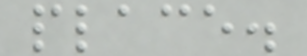place.
